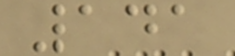141
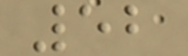52
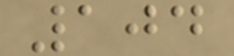104
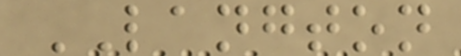LANGTON
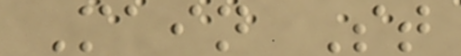Main St
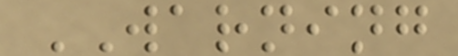WARNING
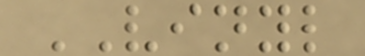VINYL
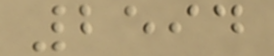2594
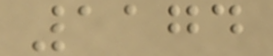1174
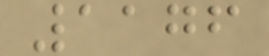1176
